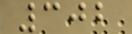302
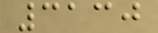3130
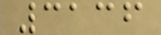3136
